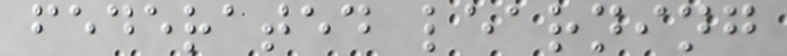federated learning
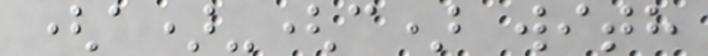(a)-(c) with
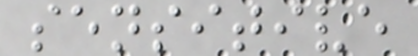sensitive
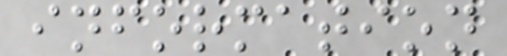information
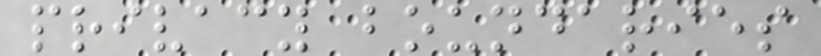privacy boundaries
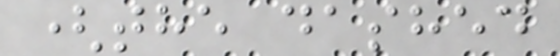(the dashed
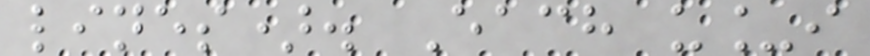lines). Each u_i
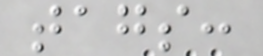tags:
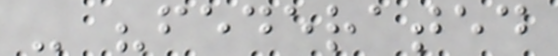- "federated
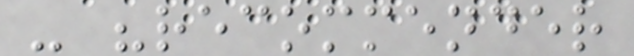- "recommender
